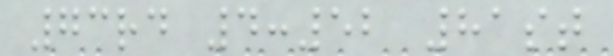73rd 4:52 81st
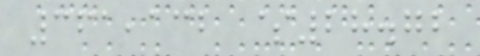361,132 $28.72
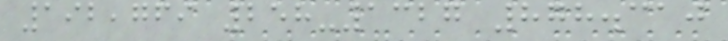192,769 258-1327 878.310
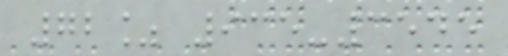72% 935-3545
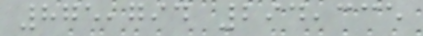875,794 294,335
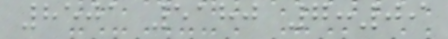8501 5180 7:09
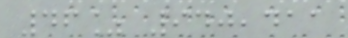46% 940,411
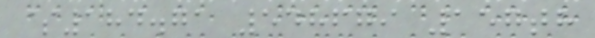$184.71 548679 157th
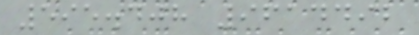595.408 9614492
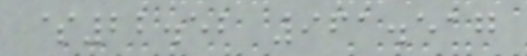$22.52 961.517
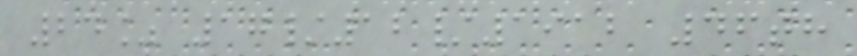24% 17/12/1912 46th
